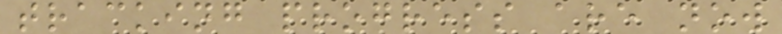tracking progress are now
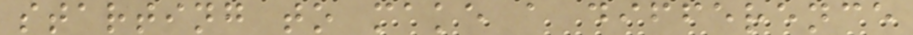starting to make a difference
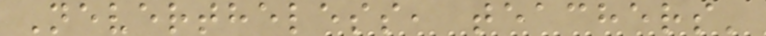Nevertheless, teachers'
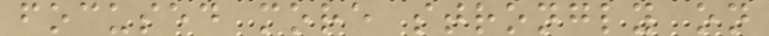focused more strongly on
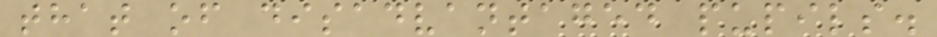that of disadvantaged pupils.
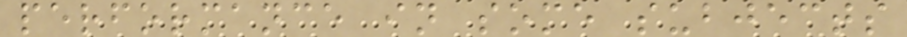performance in some subjects
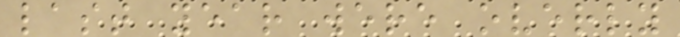last year were overly
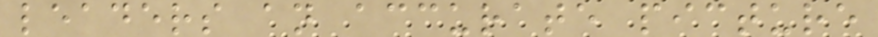leaders an accurate picture
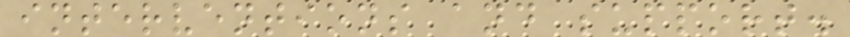interventions and support.
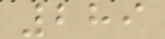289
